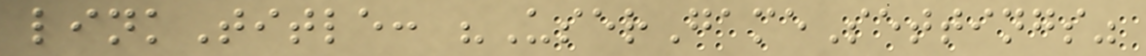linkTitle: "UserGameSettings"
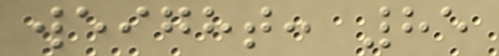weight: 85
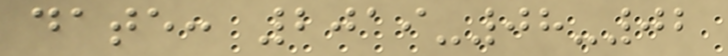date: 2019-08-02
